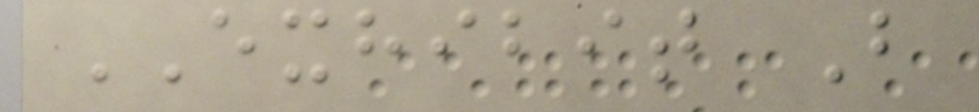EXHIBIT B
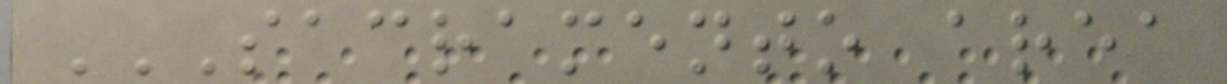SACRAMENTO AREA
